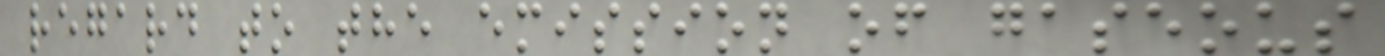regard to the emission of gaseous
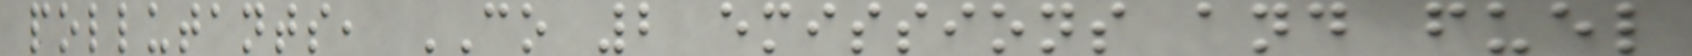pollutants, CO 2 emissions and fuel
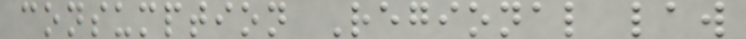consumption Regional law
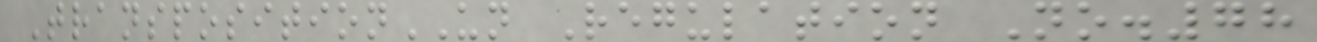TranspositionUN Regulation No.78
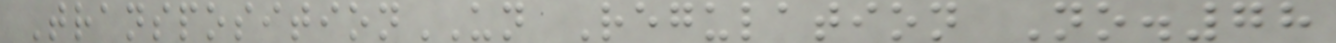TranspositionUN Regulation No.78
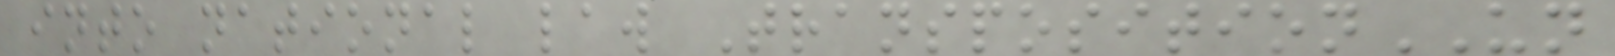into national law TranspositionUN
